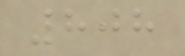808
